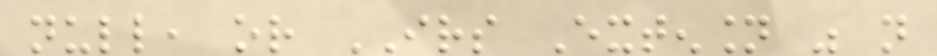null, or IRS Extension was not
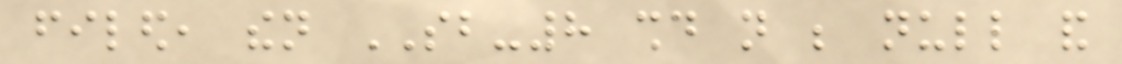filed, then SB-8 should not be null and
